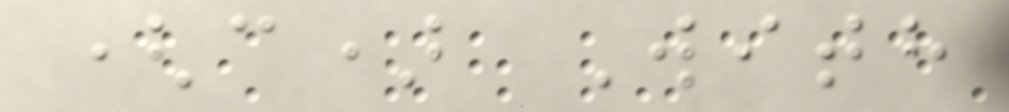(c) With
